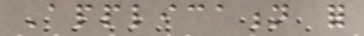Application for
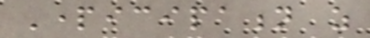Participation as
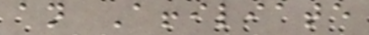an Affiliate
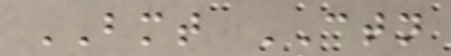BMT CTN
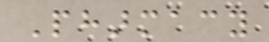Pharmacy
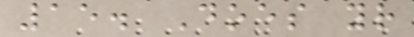15. Does your
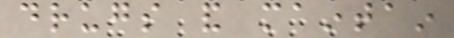drugs and maintain
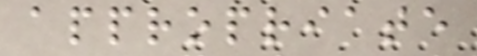appropriate
